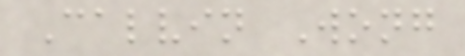Calvin Wong
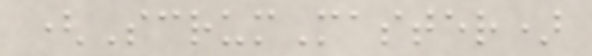(ScrumMaster)
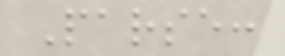Parse:
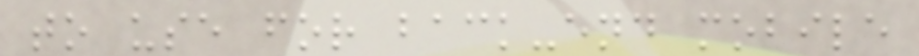to use for back-end mobile
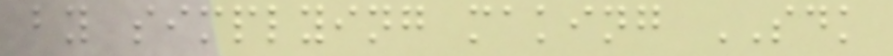by simplying making SDK
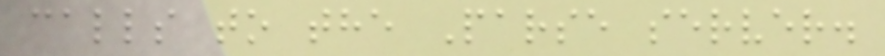calls to the Parse server.
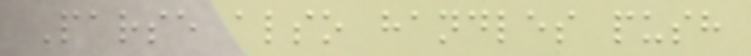Parse also handles push
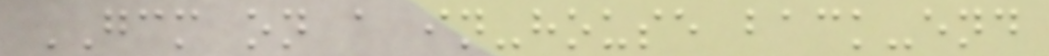GCM on a in-house back-end
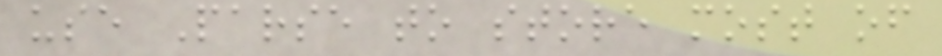use Parse to store most of
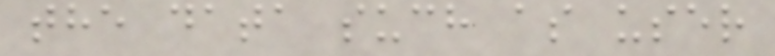the data such as user
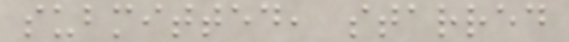submitted, starred
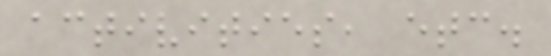activities, etc.
